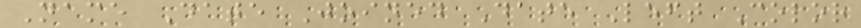Name Date Joined Date Left Color
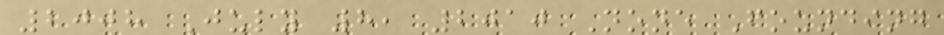2008 July 8, 2010 None Founding
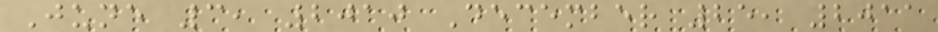June 3, 2010 December 25, 2011
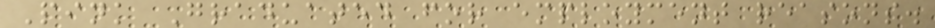Pink Graduated for employment reasons.
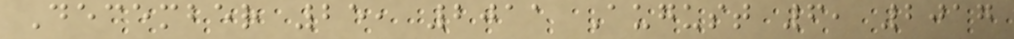December 25, 2011 August 6, 2017
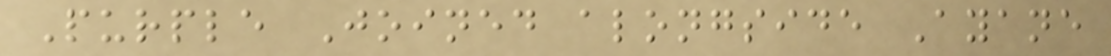Purple Joined alongside Ayane
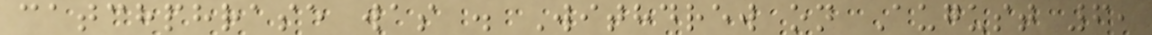catchphrase was . Withdrew on August 6,
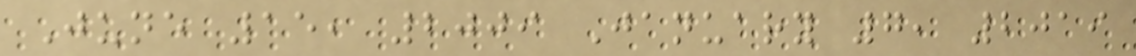June 15, 2009 January 7, 2019
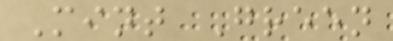Mint Green
